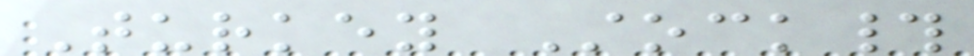Turkey Stock#
